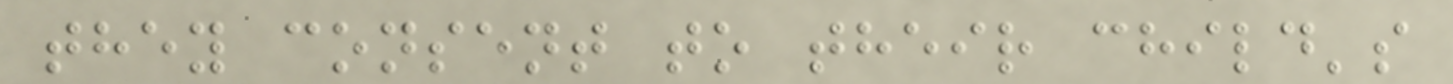they consent to their child's
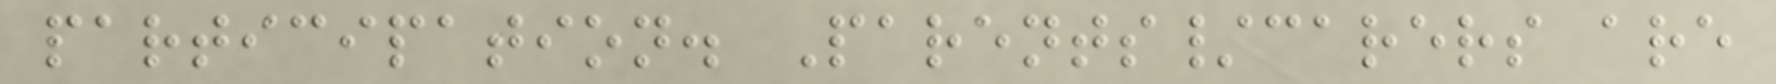participation. Parents/carers are
